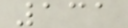131
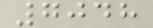7048
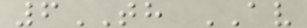6TH AV
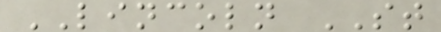LINCOLN ST
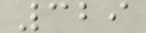329
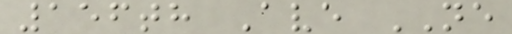156th Ave NE
